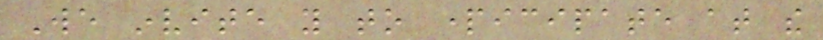We invite you to participate at the
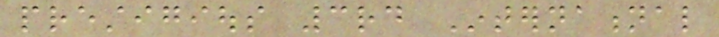prestigious 3rd International
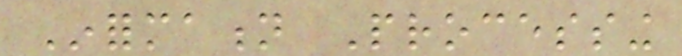Information Processing
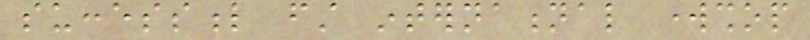successful first international workshop
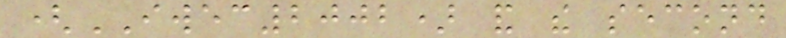(IWEC2002) and the second
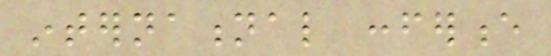international conference
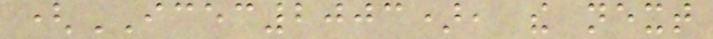(ICEC2003), the next
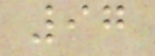97
